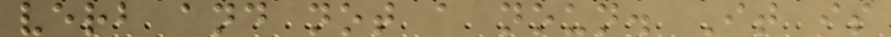verb and not a noun. It is
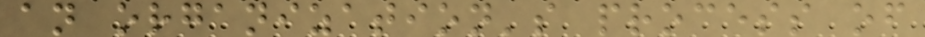an organization's process of
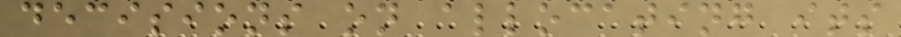decisions on allocating its
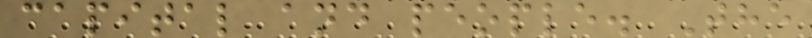capital and people. The
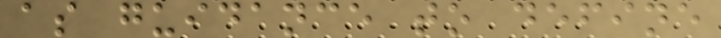as guidance to define
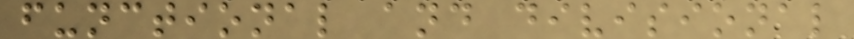functional and divisional
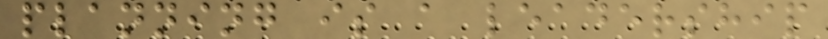planning is a leadership
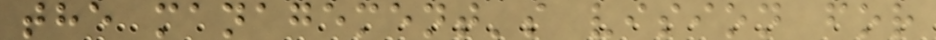the management's vision for
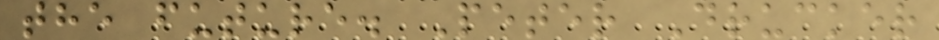the future. Peter Drucker
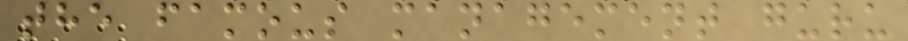the famous management guru
